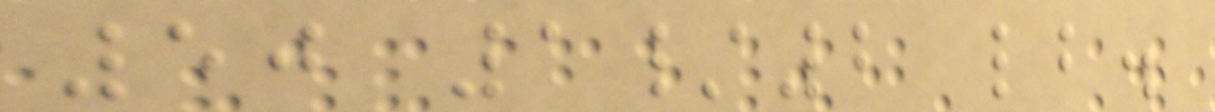50 1/2 lb.
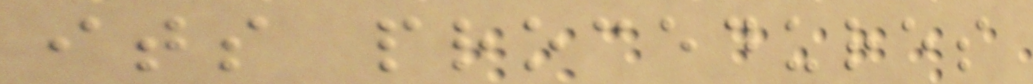its procedures
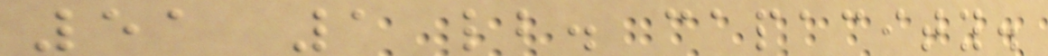51 1 lb. capacity.
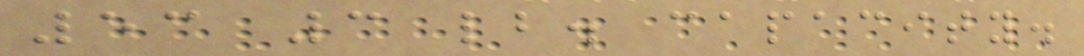53 3 lb. capacity.
